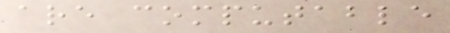are computable
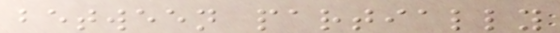between partially
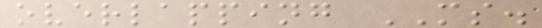overlapping MS.
